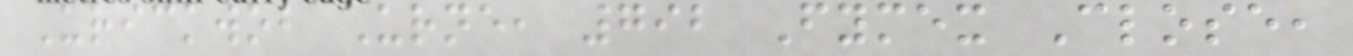Urickwob Urne, 792 Fymex Close,
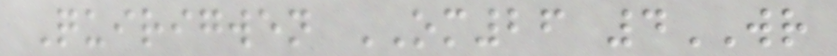Quirigwen OM26 4WR
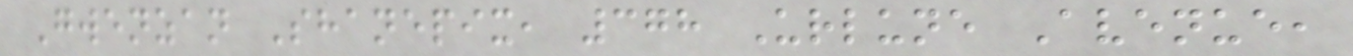Gwenzan Shanepix, 378 Urlune Avenue,
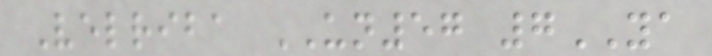Velriba UN57 7YA
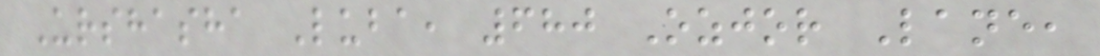Urshasha Luba, 680 Ozjor Lane,
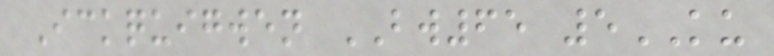Ickquigwen BW65 5KU
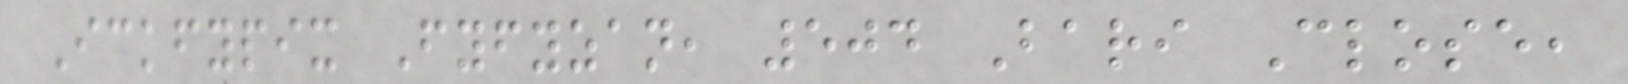Ickfypix Fyfyzan, 504 Bari Close,
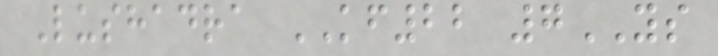Lushadra KF22 7YS
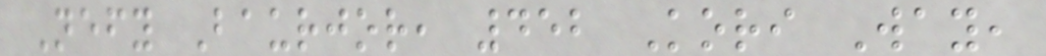Nefy Baurjor, 452 Kori Way,
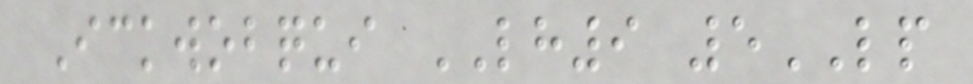Ickwobqui LH9 5LP
